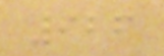926
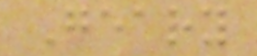Geary
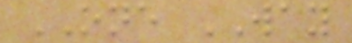ONE WAY
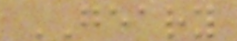GEARY
